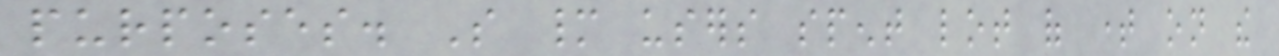purposes. So many users spent lot of time on the
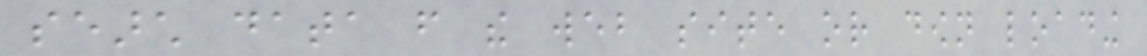search data from the web site or down loading
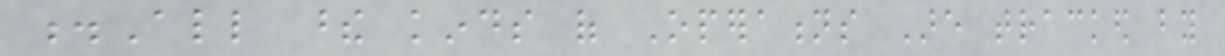.All these kinds of Operations Are tracked by
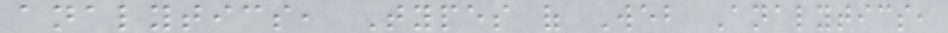analytics, Types of Web Analytics,
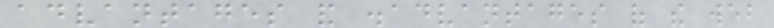advantages and disadvantages of the web
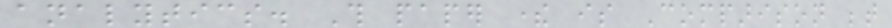analytics. This paper there is Comparison between
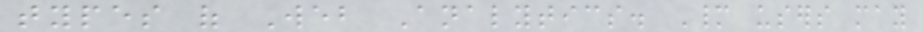types of Web Analytics. Many users may
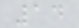14
